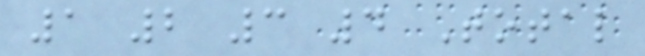1 2 3 4 Total
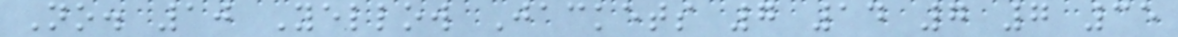No. 10 Yellow Jackets 7 14 7 7 35
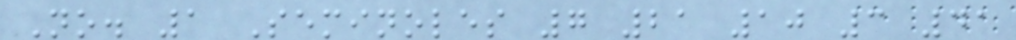No. 1 Seminoles 7 21 10 3 41
